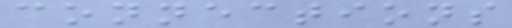connections
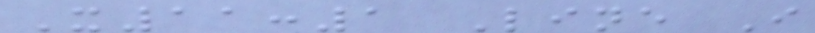X11:1 Line I
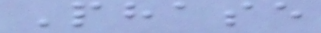Phase
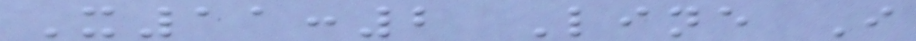X11:2 Line I
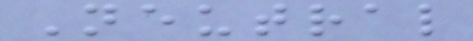Neutral
